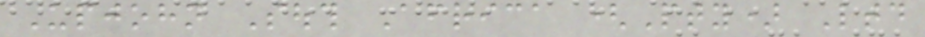Upjohn South Africa (Pty) Ltd
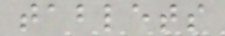tablets
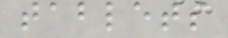tablets
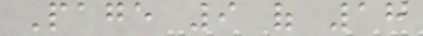Page 9 of 18
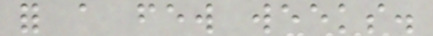for a few weeks.
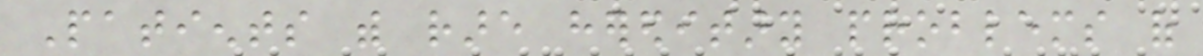Patients with rare hereditary problems of
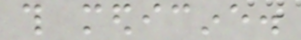this medicine.
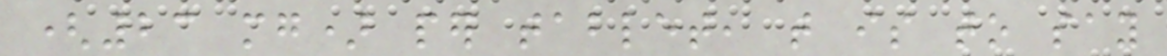(23 mg) per tablet, that is to say
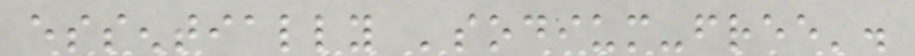essentially 'sodium-free'.
